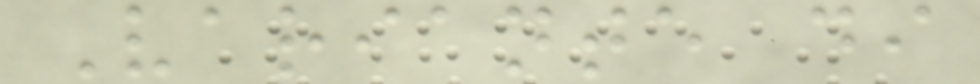Variante di
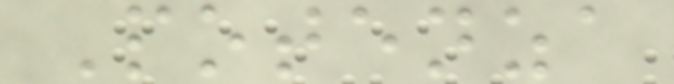Potenza
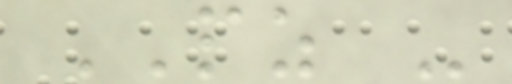PZ -
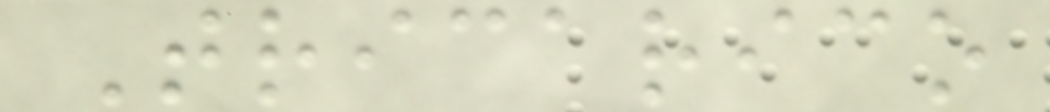Tricarico
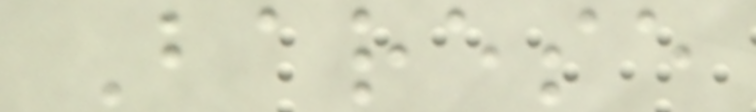Barese
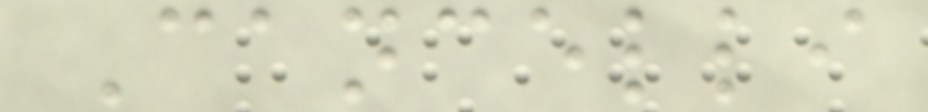Cancelli
